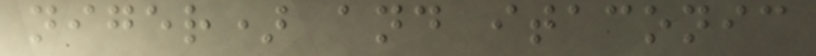niger) and itaconic
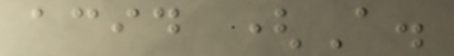acid (A.
